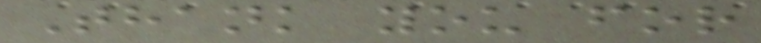Thank you for
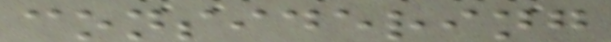considering
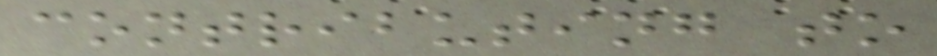contributing to
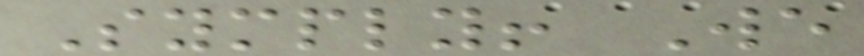Symply! We
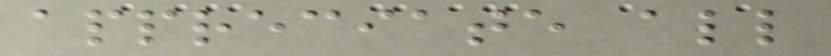appreciate all
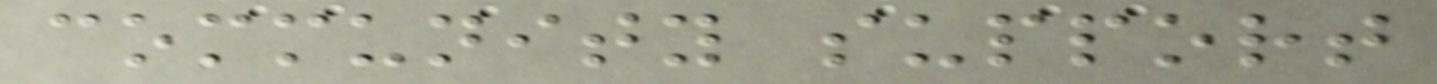community support
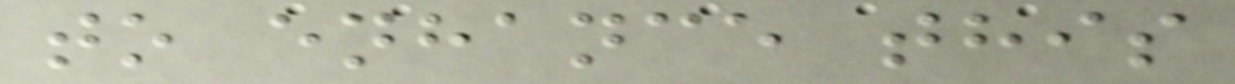to enhance this
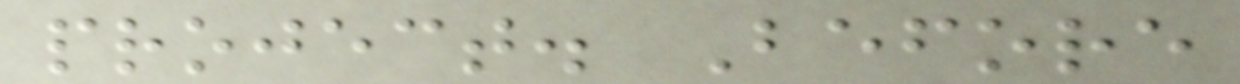project. Before
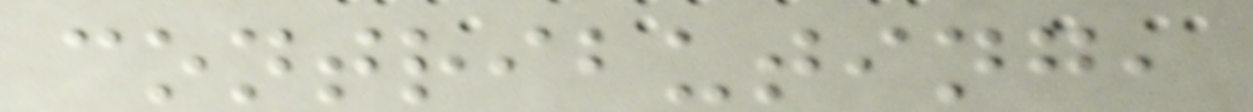contributing,
